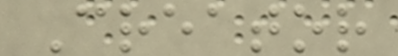Creator
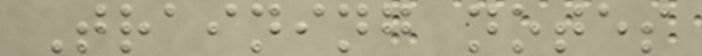Training notes
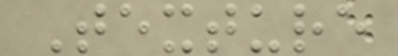Texture
